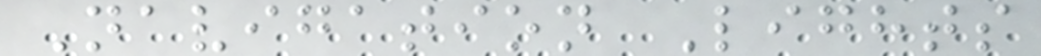Navigation Lights
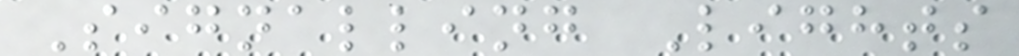Signalling Lights
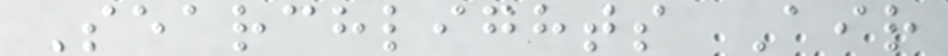Searchlights Air
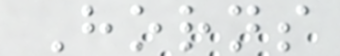Horns
